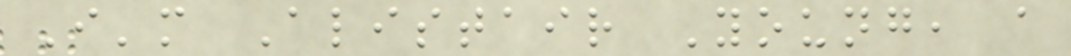I'm Alistair Young, a
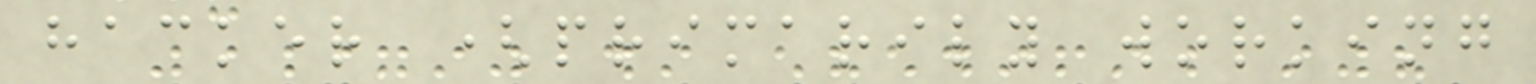hacker (primarily working
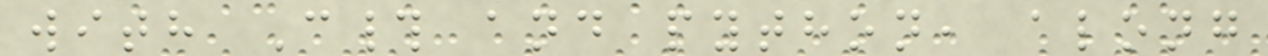with C# and python, along
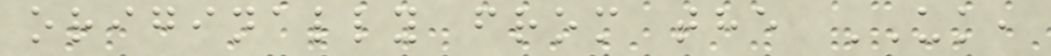originally from the UK,
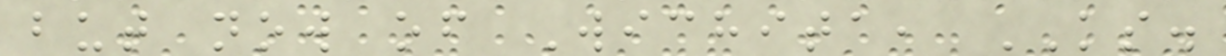but now of Wichita, KS.
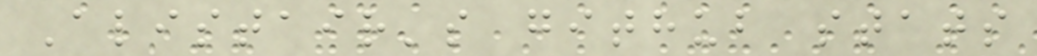Alistair's github stats
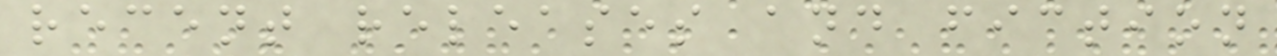recent releases and fiction
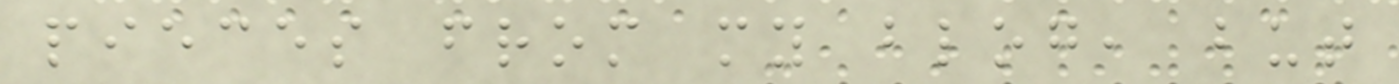pieces from my blog, but
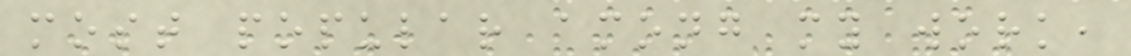most popular among my work,
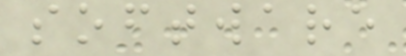software
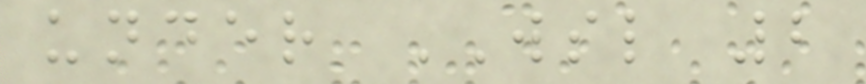under WSL 2
